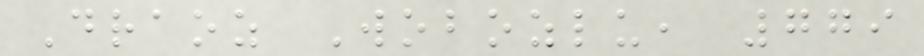Draoz Wobozlu, 779
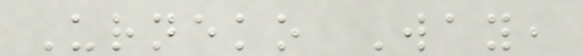Urneko Way,
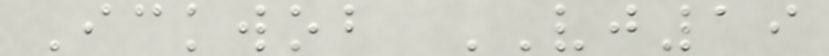Ickwob VJ19
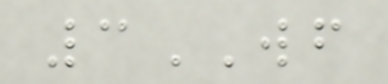3WF
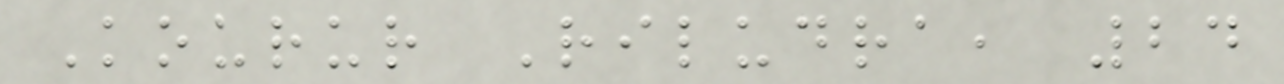Kourur Riludra, 24
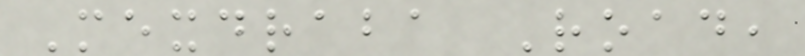Mexdraba Road,
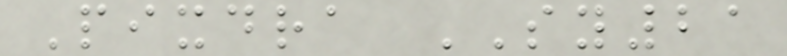Pixdra SY21
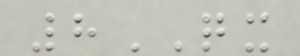8QX
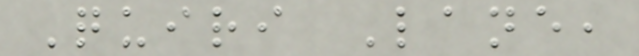Quiri Lane,
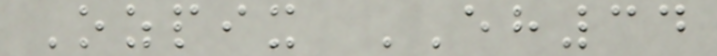Ozpix EH34
